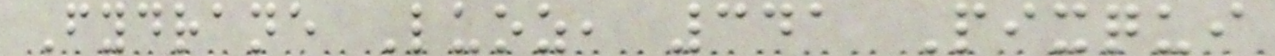Fydrane Luoz, 341 Pixqui
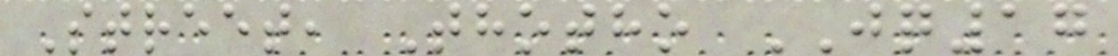Street, Thotho JQ17
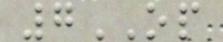7OP
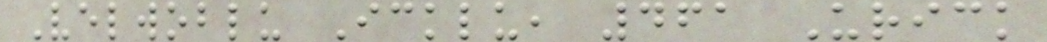Velwoblu Icklu, 461 Urick
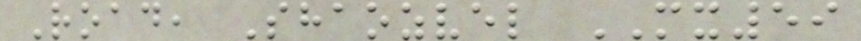Road, Shaozvel MX59
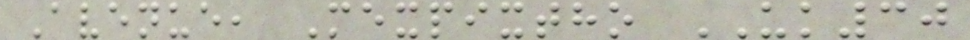Avenue, Mexpixtho UK30
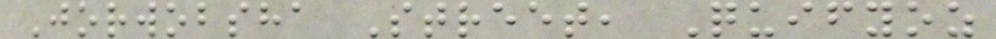Jorwobsha Street, Quifyoz
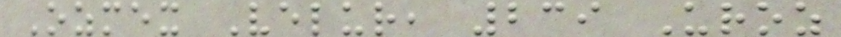Ozmex Velur, 239 Uroz
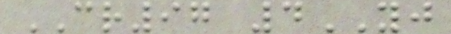CR97 4YJ
